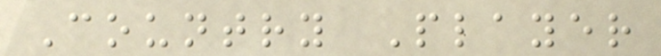Country Player
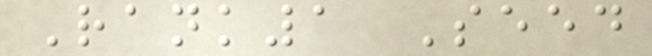Rank1 Seed
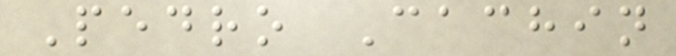Pedro Cachin
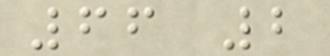66 2
